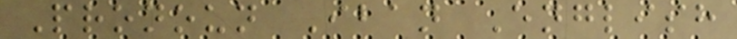Pronoun Iban English
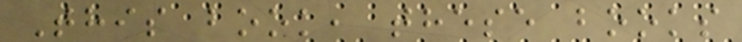This book, these books
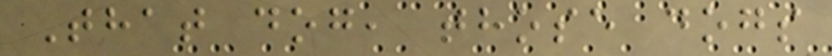That dog, those dogs
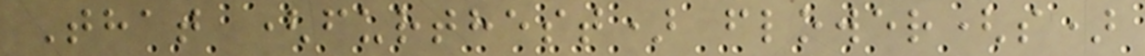That (furthest) flower(s)
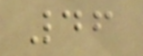46
